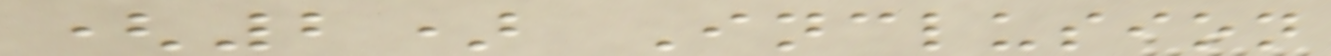(2) Inclusion
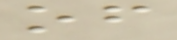of
